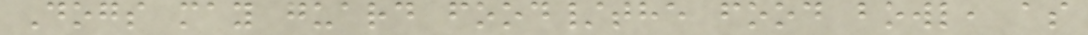Dogs may guard food/the food bowl, as
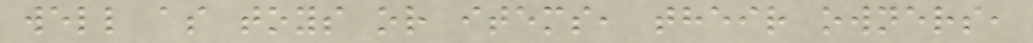well as toys or items, their owners,
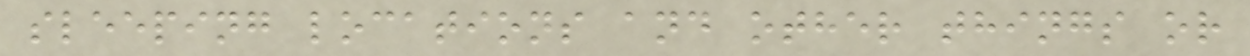sleeping locations and other things or
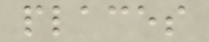places
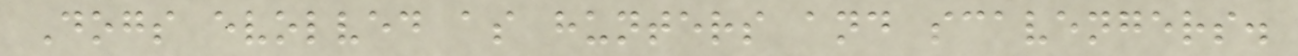Dogs evolved as hunters and scavengers.
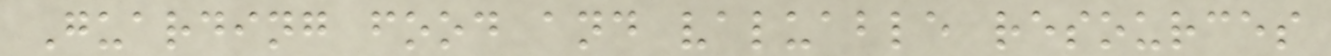Guarding food and valuable resources
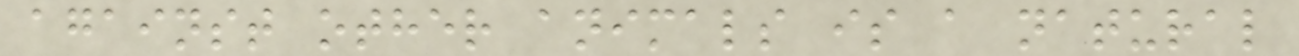against other animals is a natural
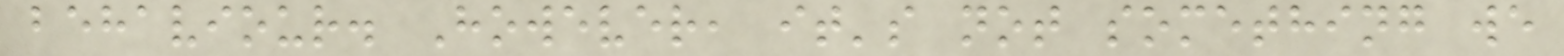behaviour. However, it's not something we
